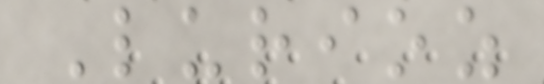Lurioz
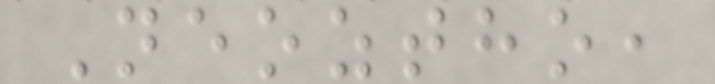Neoztho,
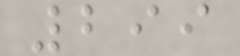299
